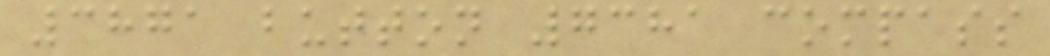3871 button 7381 compass
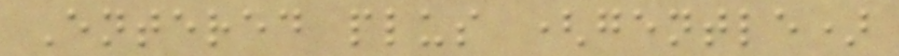Entered plus (gentle)
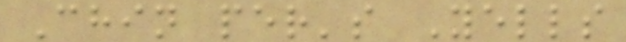Chin per's Yells
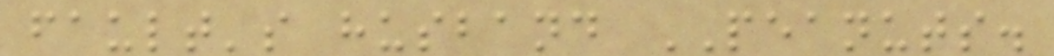fault's husband PEANUTS.
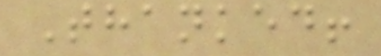Thanked!
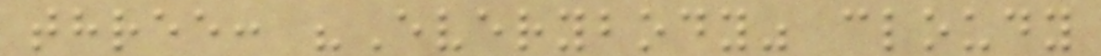three: "Everybody" cloudy
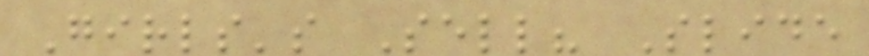Girls's Sell? Slide
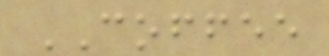COFFEE
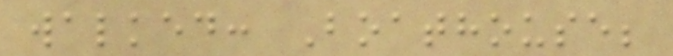walked: Boathouse;
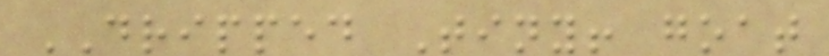DRIPPED Tiny! goat
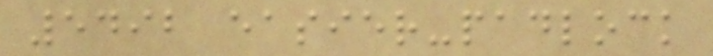5492 easier-padlock
